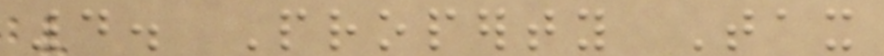4. Property Tax
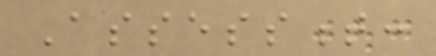Assessment:
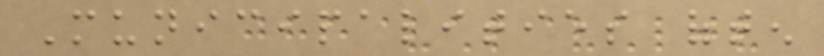Municipalities often
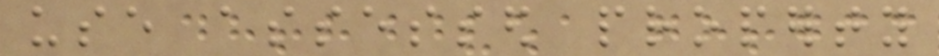use assessed property
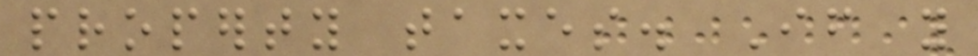property taxes. If you
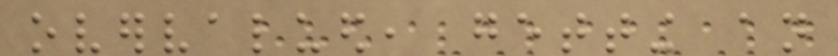overvalued, getting an
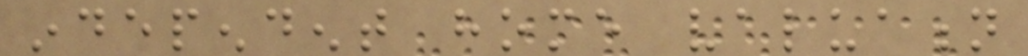independent home valuation
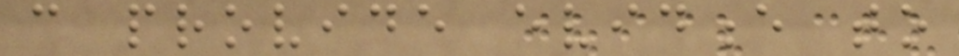can provide evidence to
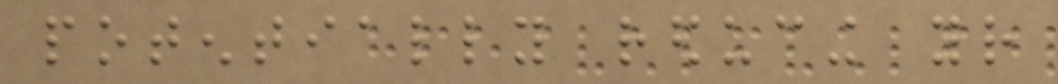potentially reducing your
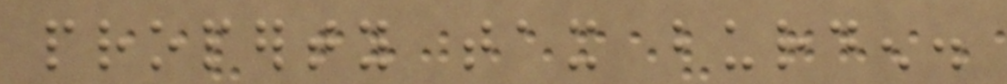property tax burden.
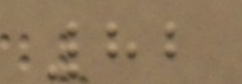82
